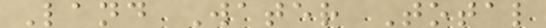Land Water Total
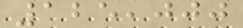125,000
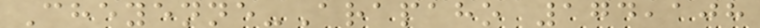Cheyenne-Arapaho 174,108
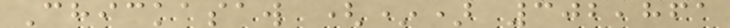Chickasaw (*) 302,861
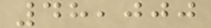48,000
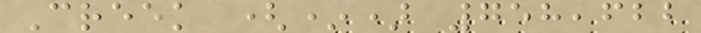Creek (*) 758,622
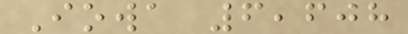Iowa 6,608
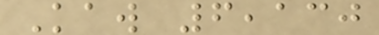Kaw 6,130
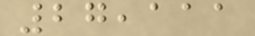27,111
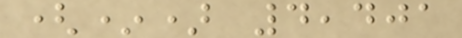(*) 4,401
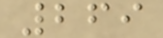269
